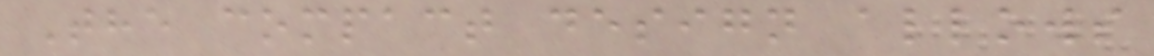The compact design allows
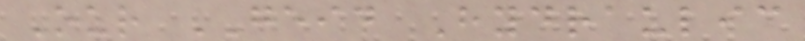Our GEID Hydraulic
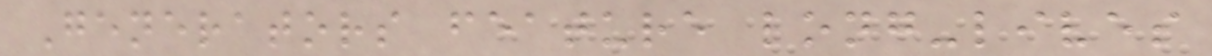Generators feature long-lives
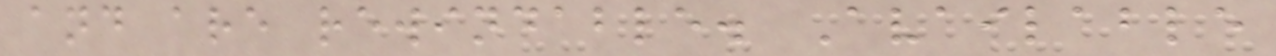and are rewindable. Available
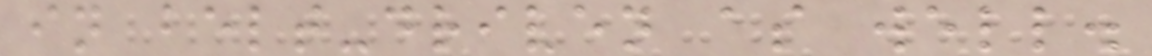in belt-driven as well.
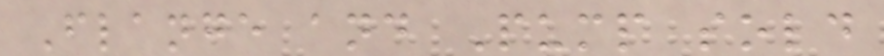Flange and Pump sold
